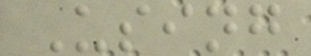Using
